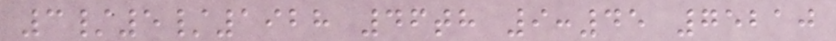3/5/1928 46th 9:45 75210
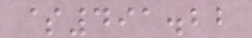$491.22
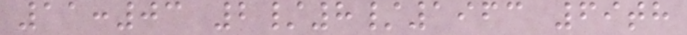11:03 2/8/1963 69th
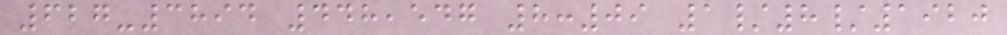627-3894 448,547 8:09 1/8/1920
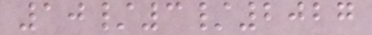10/3/2027
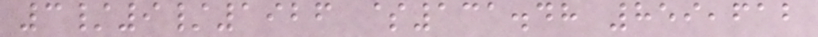3/9/1926 $131.48 859,612
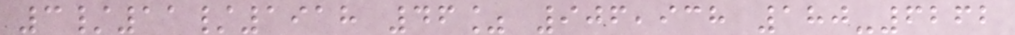3/11/1918 46% 906,938 180-6262
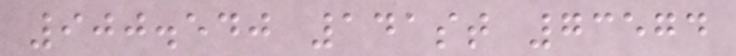900.540 141st 73574
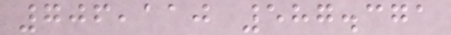706,110 587.371
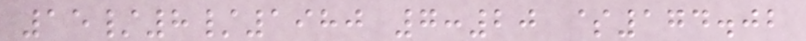15/8/1980 7:20 $174.02
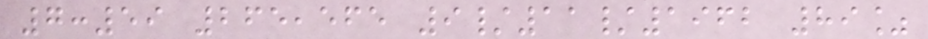7:59 265,565 9/11/1962 89%
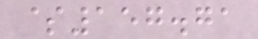$157.71
